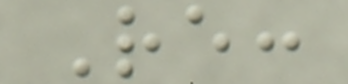Re:
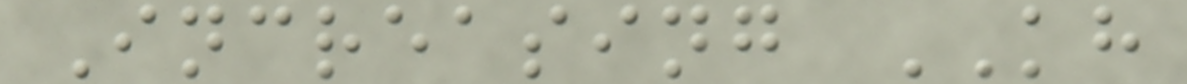Increasing KH
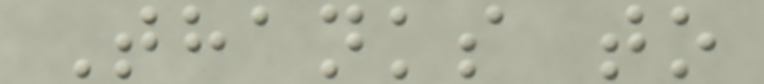Thanks to
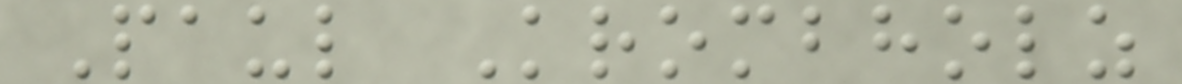Paul Krombholz
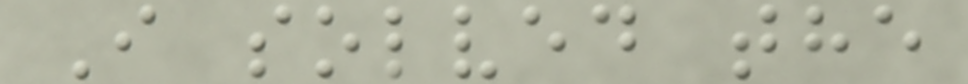I solved the
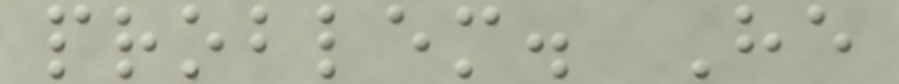problem. He
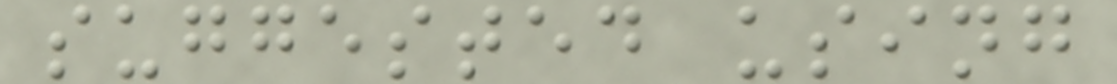suggested using
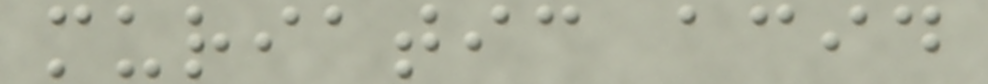muriatic acid
